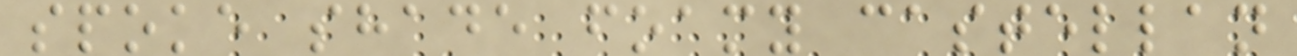spoke shade foamy castellan
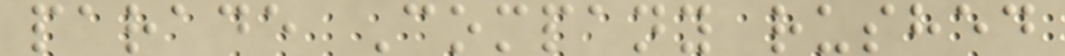parade Company rushed
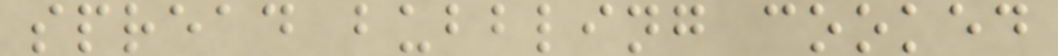spread bubbling cooked
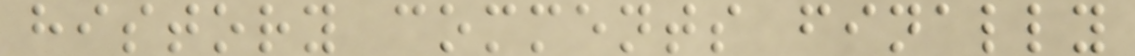history comments finally
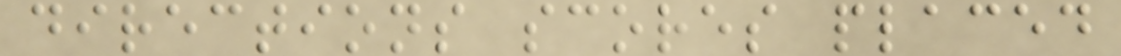directions scores placed
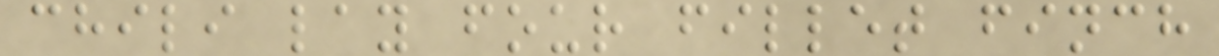chili lay four fillet finch
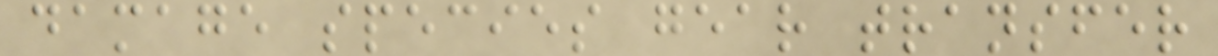damage species gear transfer
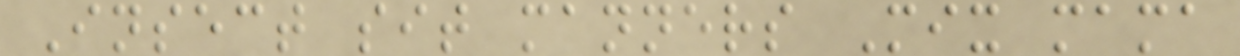Insect sit manners Mix mama
